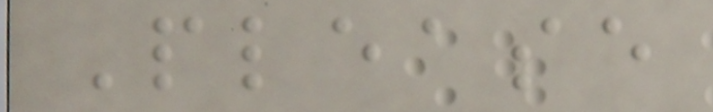Please
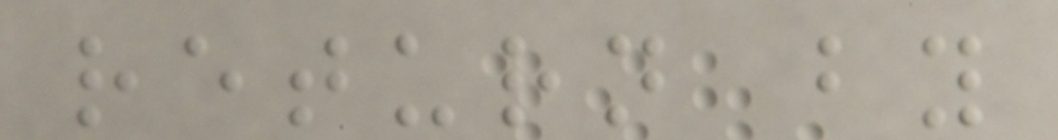return by
